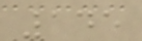145
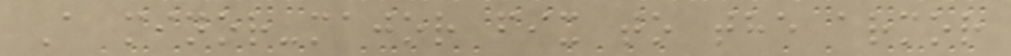A minor-major fix to the armor
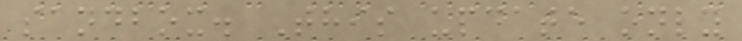sandbox. This update only
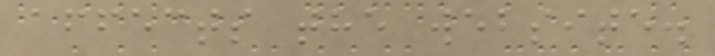affects the website.
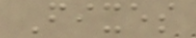Fixes
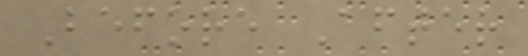Before After
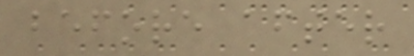before after
